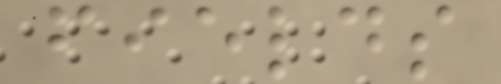fields
